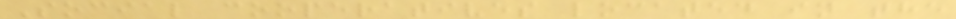Social cooperatives located in the
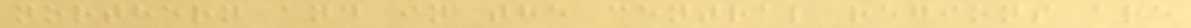northern and in the central regions are
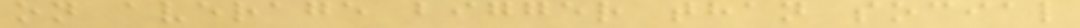on average bigger than social
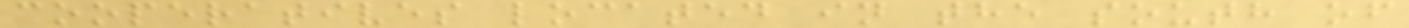cooperatives located in the south of
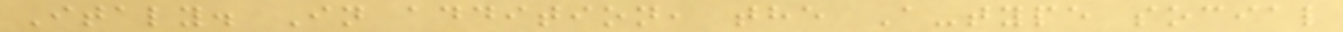Italy. In addition, the A-type social
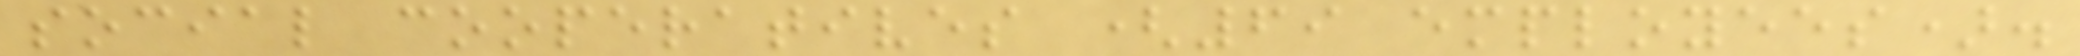social cooperatives (69 employees).
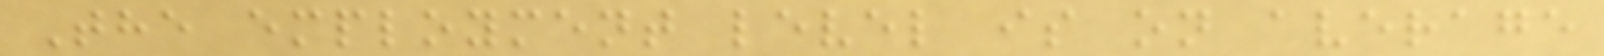The employment level is on average
